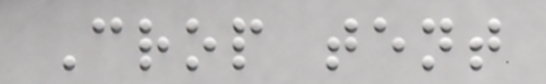Crop tent
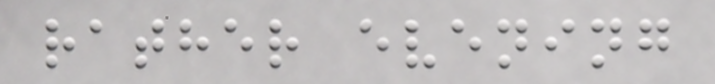rather evening
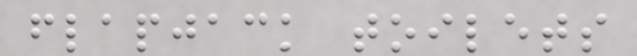flapjack toilets
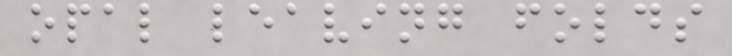opal leaving folds
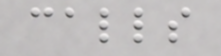calls
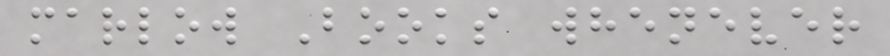marlow Books whenever
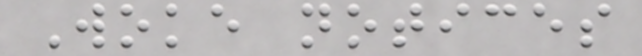Woke notices
